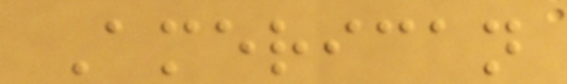American
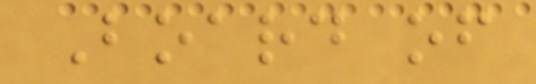Board of
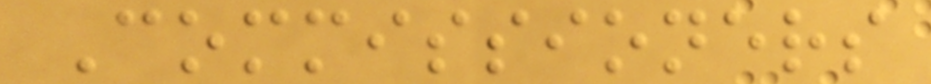Commissioners
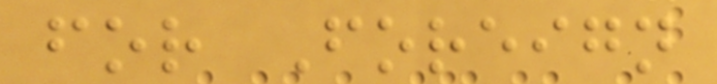for Foreign
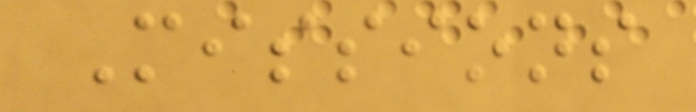Missions
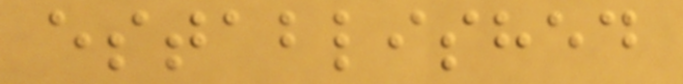established
